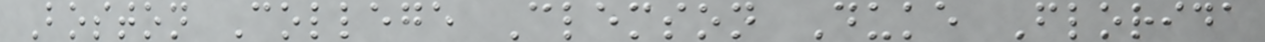Boston College Clemson Duke Florida
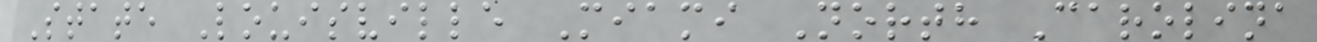State Louisville Miami North Carolina
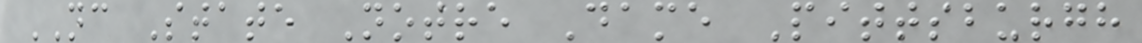NC State Notre Dame Pittsburgh
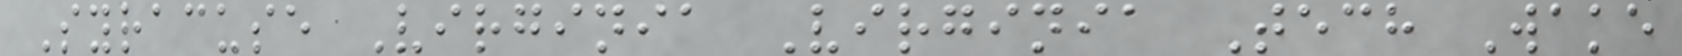Syracuse Virginia Virginia Tech Wake
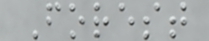Forest
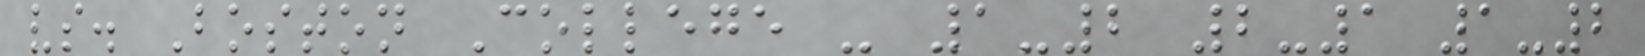vs. Boston College - 1-2 2-1 1-2
